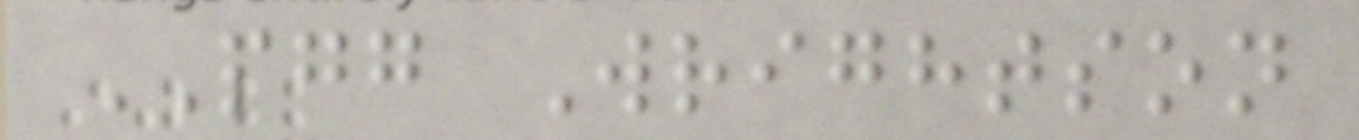PGG Wrightson
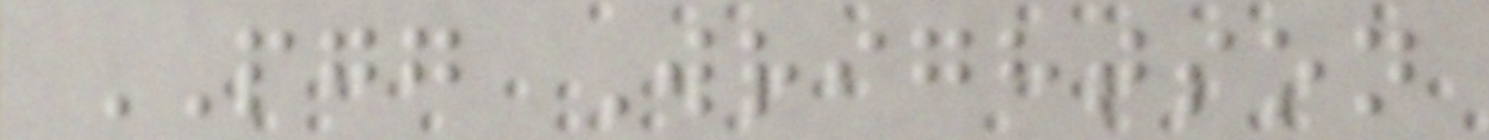PGG Wrightson
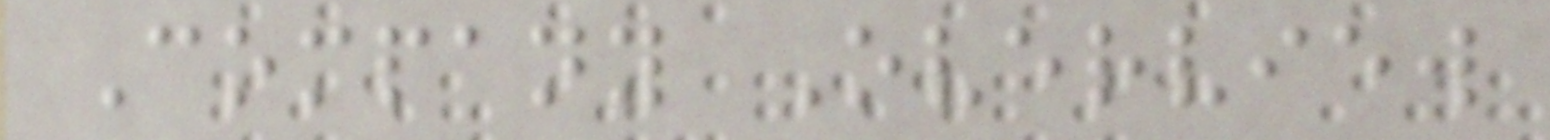Company Overview
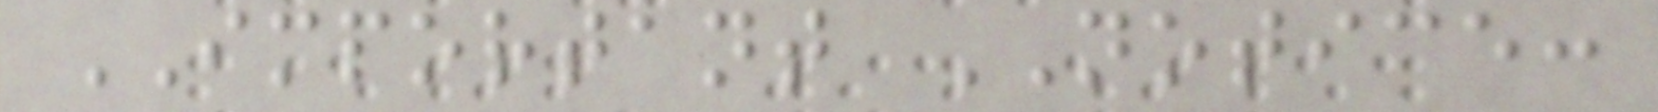IMPORTANT NOTICE:
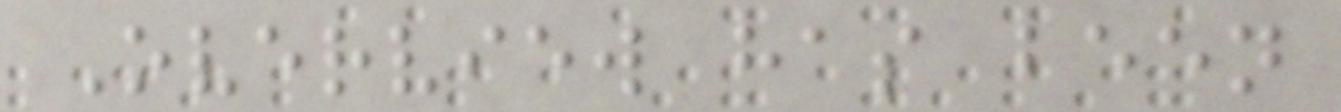Overview has been
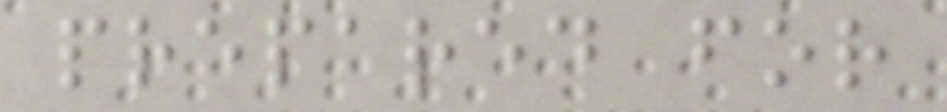prepared for
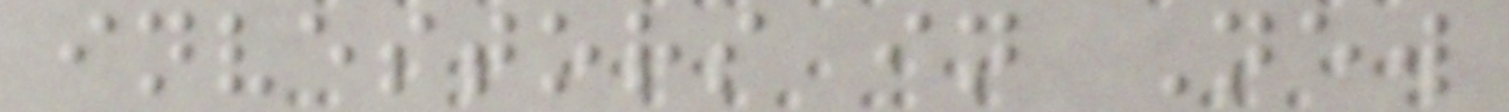investors in New
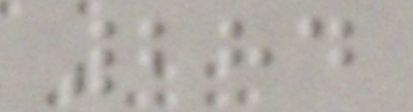284
